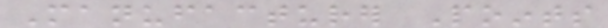Manufacturer Points
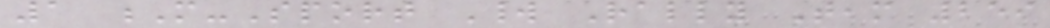1 M-Sport World Rally Team 259
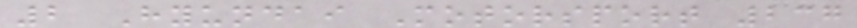2 Hyundai Motorsport 237
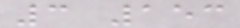3 153
